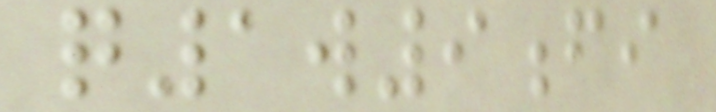q1w9fi
